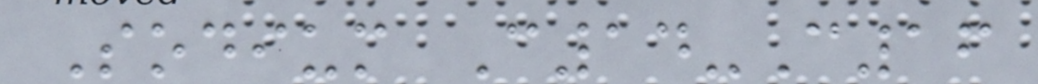Sodium C14-C16
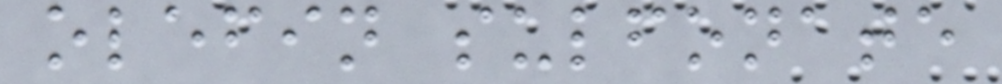olefin sulfonate
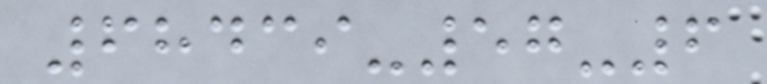68439-57-6
